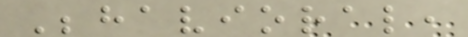Behavioral,
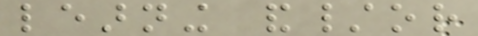learning and/or
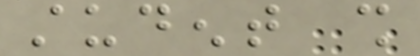student shall
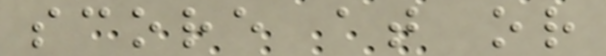score at or
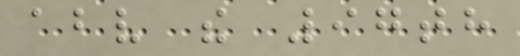above the 97th
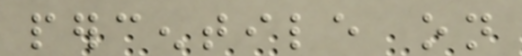percentile on
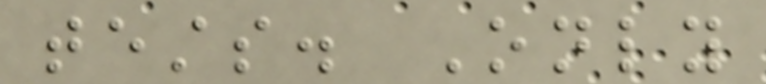tests. Only
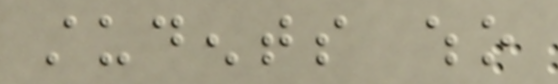students who
